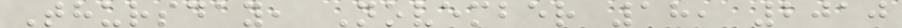Thursday, November 18, 2010
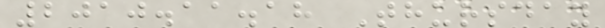2010.11.18 Thursday
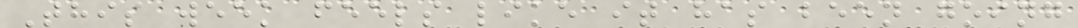This week feels like it has been going
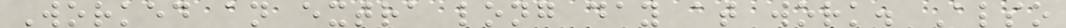Worked an extra long day at work. Also
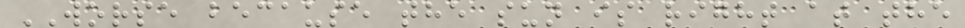WORSE because the sun is right at the
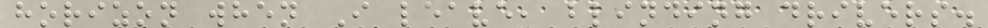horizon when I leave, blinding drivers.
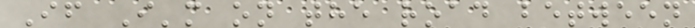If I'm on the road between
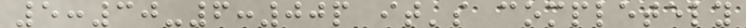5:30-6:00p it's completely
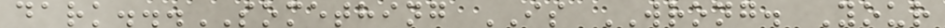dark...SOMETHING IS WRONG. Your
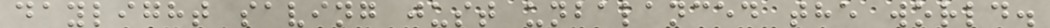daylight saving just unbalanced the world.
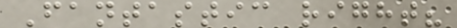Fantastic right?
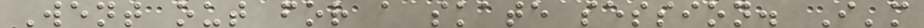Went out for a skate session. I'm
